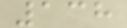138
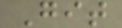Git
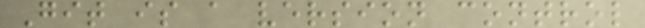Git is a version control
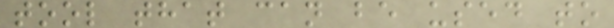tool that can be used to
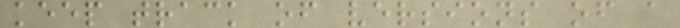keep track of versions of a
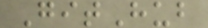GitHub
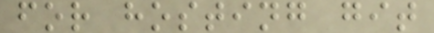for hosting git
